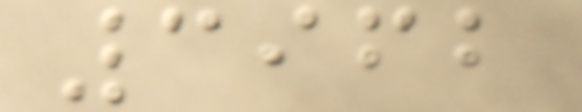3962
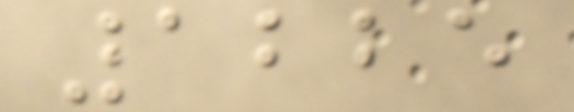1225
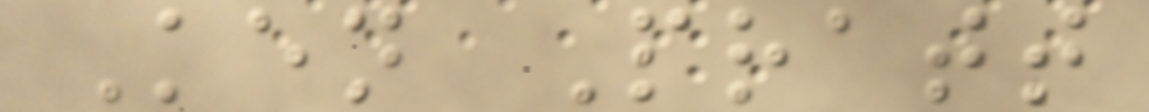Ken Pratt
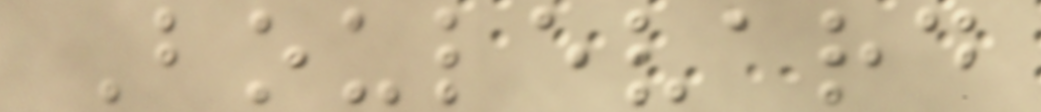Boulevard
